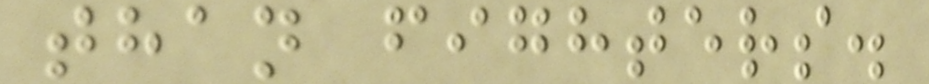than fighters.
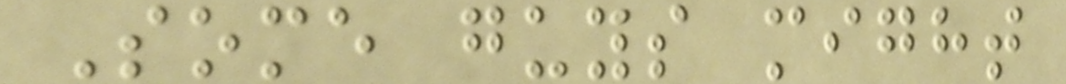Some guys might
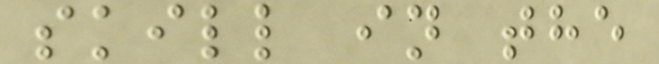skill in the
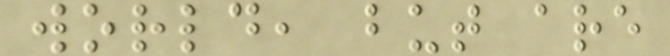world, but are
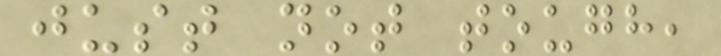just not tough,
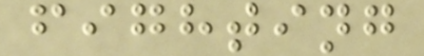fighting
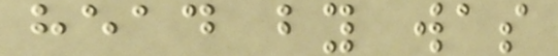head by was
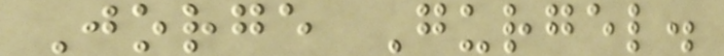Jorge Gurgel.
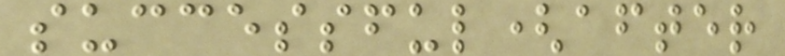successful(after
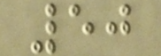50
